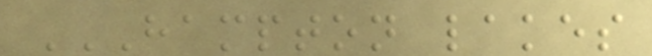HAMPTON LAKES
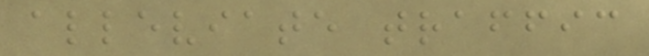alleviate traffic
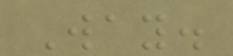Way.
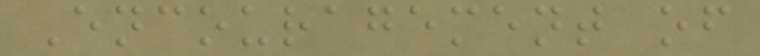Encouragement of
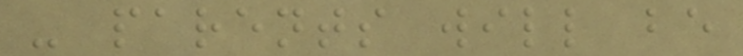- parents will be
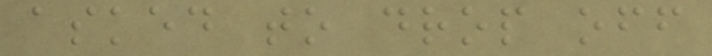asked to drop off
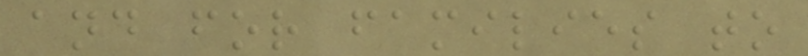and for families to
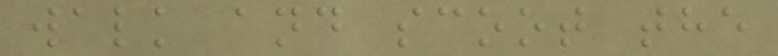walk and scoot the
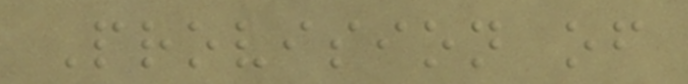Provision of
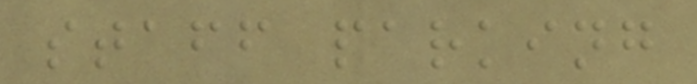staff parking
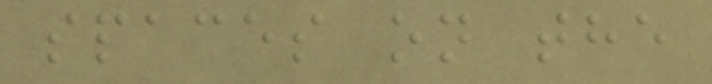spaces on the
